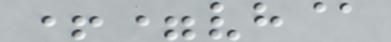+=vh@
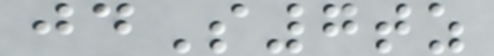jdS7tz
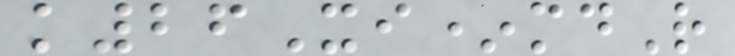k26Xi*mdR
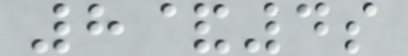8&4s
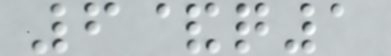6&q1
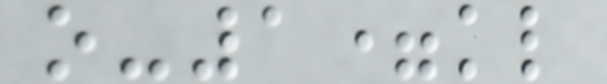o-1=kl
